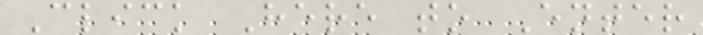Click Here to Enter
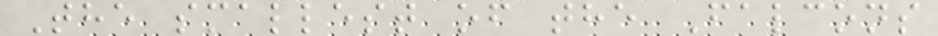The smallest of the Falcons
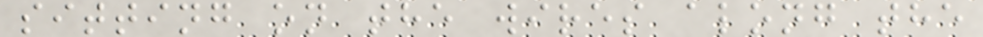sitting on the wires along the
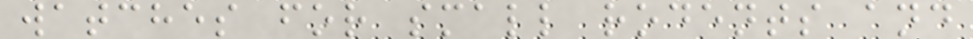watches for small rodents and
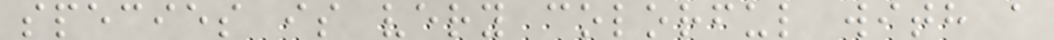species is very colorful with a
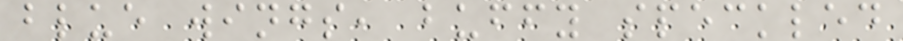blue wings, buffy speckled
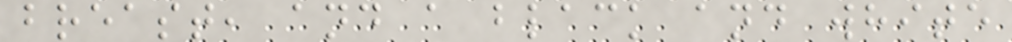breast, and a black and white
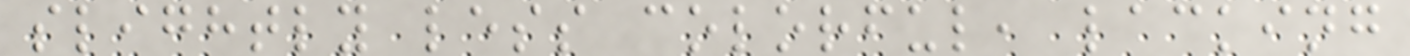slightly less colorful, lacking
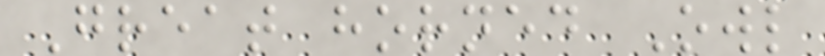Great horned Owl
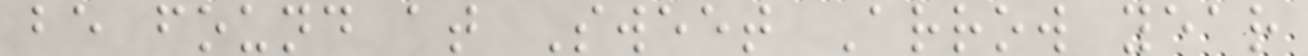be found at Sweet Arrow year
